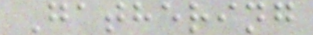Gathering
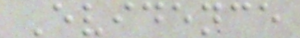Evidence
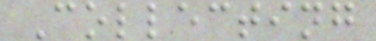Collecting
